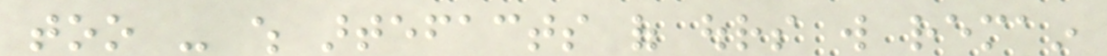too - which artefacts of ours will remain
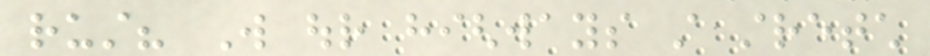rust? Will our highways still stretch
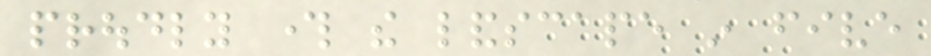proudly through the landscape in five
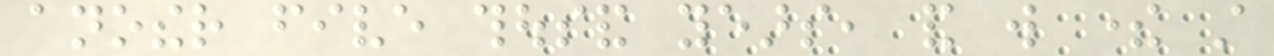another five thousand years, and will there still
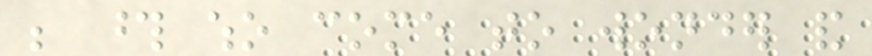be those who come to wonder and
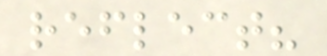reflect?
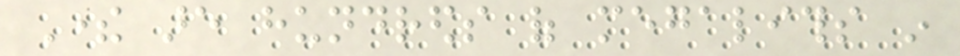There are hundreds of megaliths in
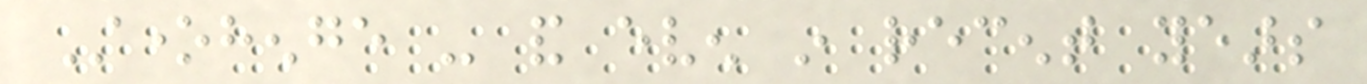Stonehenge - and even in recent years
